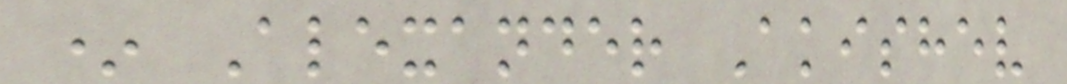* Alexander Akishev
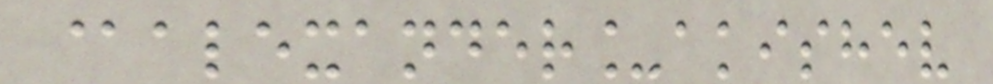@alexander_akishev
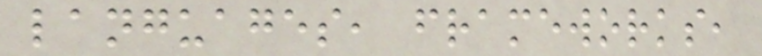languages, frameworks,
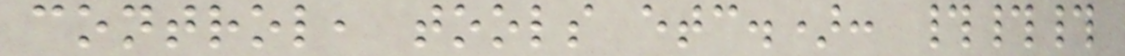control, tools etc.): ###
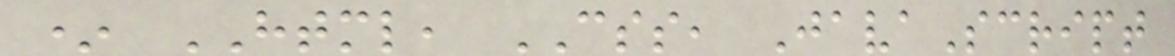* HTML, CSS, JavaScript
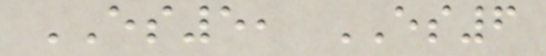ES5, ES6
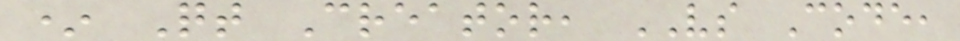* Qt Creator, VS Code,
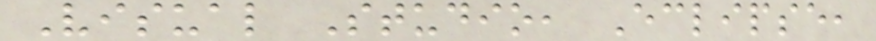Visual Studio, Eclipse,
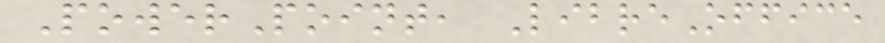PowerPoint, LibreOffice
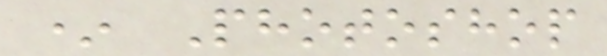* Photoshop
